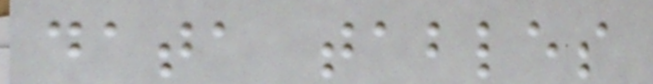data tables
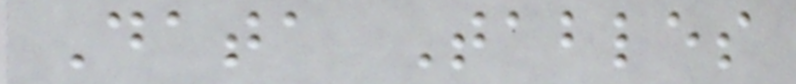Data Tables
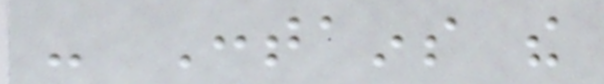- Contains the
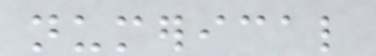numerical
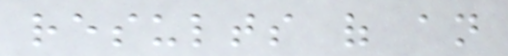results of an
